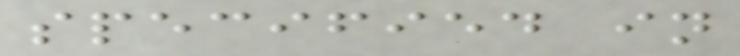specified in
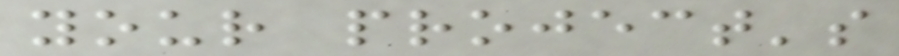your project's
